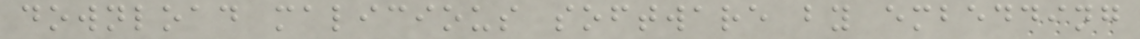download malicious software by embedding
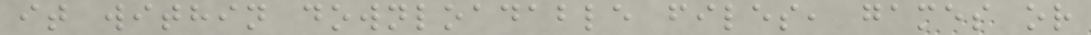it within downloadable files, games or
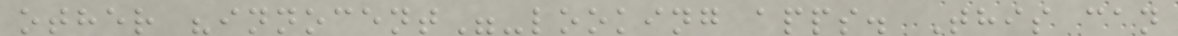other "innocent"-looking apps. This can
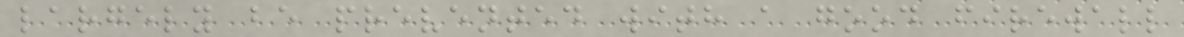largely be prevented with a good firewall
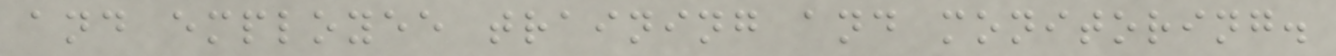and employee training and monitoring.
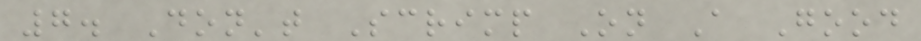7. Don't Scrimp On A Good
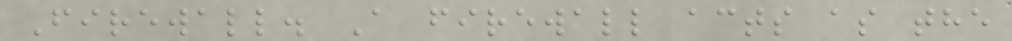Firewall. A firewall acts as the
